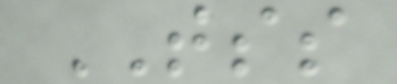TSS
